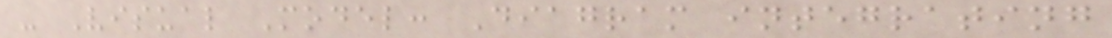- Visual Model: Diagram integrating
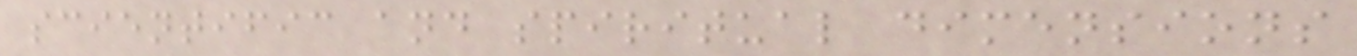scientific and spiritual dimensions
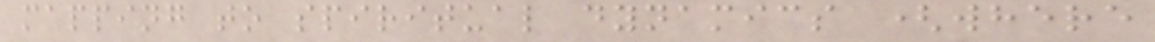mapping to spiritual dynamics (where
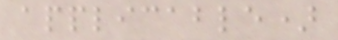applicable)
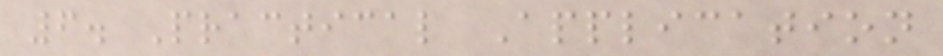6. Practical Application
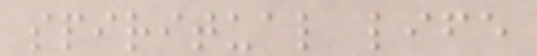spiritual life
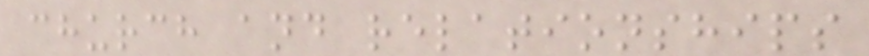church and relationships
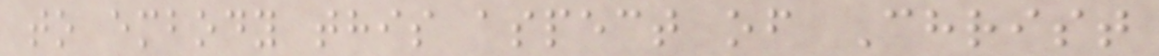to embody this aspect of Christ
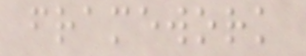framework
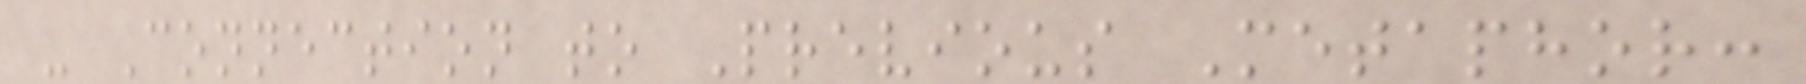- Connection to Previous Metaphor:
